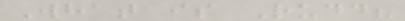What is Rudd?
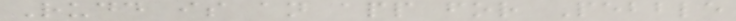Rudd is an app for Pebble
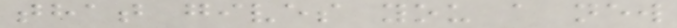that gives you a new
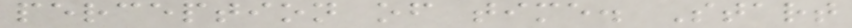perception of time. Start
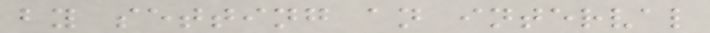by setting an interval
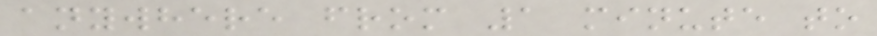anywhere from 1 minute to
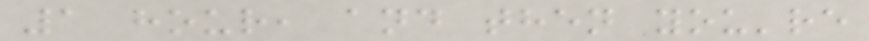1 hour, and then you're
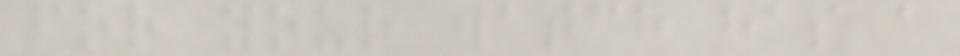for your watch has a
